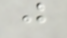j
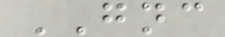GNC
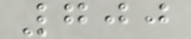700
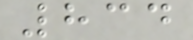834
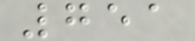751
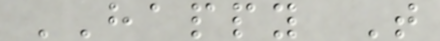HAPPY T
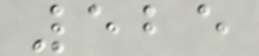525
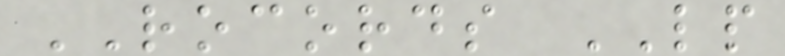ROCORDS LP
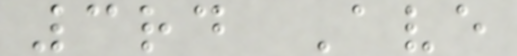3rd Ave
